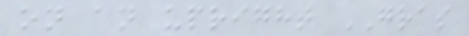on an upright GRAS
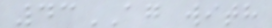43AG with
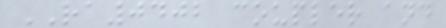RA0402 coupler and
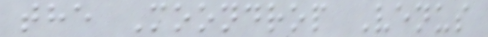the Moondrop Venus
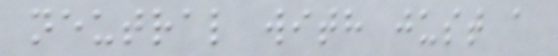neutral with just a
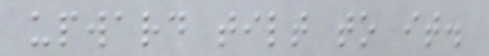upward tilt to it.
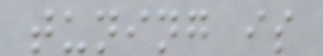tuning is
